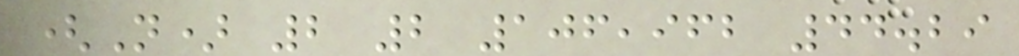(N) 2 2 106,962 44.29
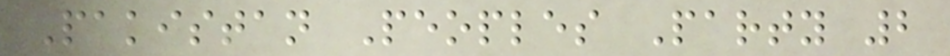Pakistan Peoples Party 2
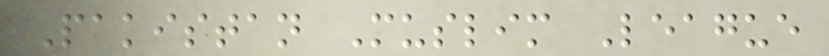Pakistan Muslim League
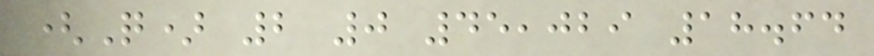(Q) 2 0 45,029 18.64
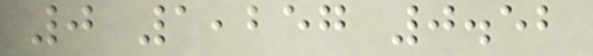0 1,257 0.52
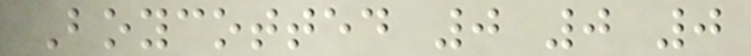Boycotted 0 0 0
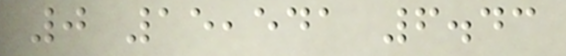0 15,541 6.43
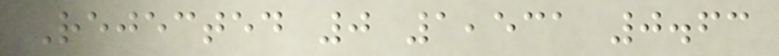Rejected 0 1,531 0.63
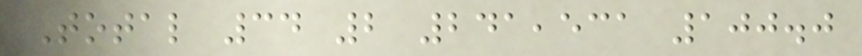Total 34 2 241,531 100.0
